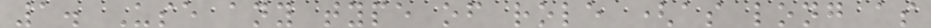1. Use any type of role (as long as
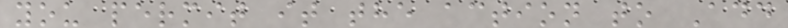you permit it the action to Add
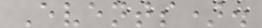Events).
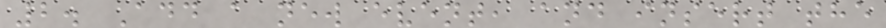2. Add a new event, and insert the
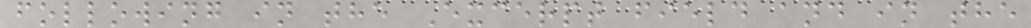following in the Excerpt field and in the
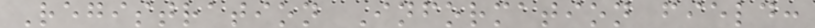Registration Information field:
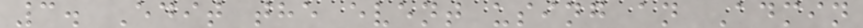3. Edit the event using an Admin
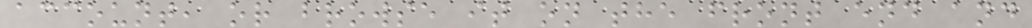account, or browse it on the front end and
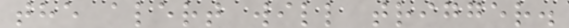the alert will trigger.
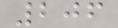206
